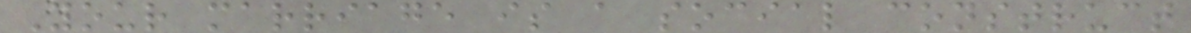Your marriage is a social construct
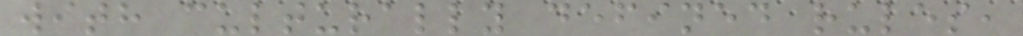with culturally defined rules,
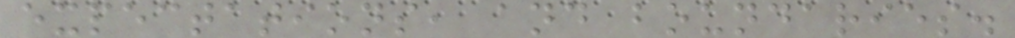expectations, and boundaries.
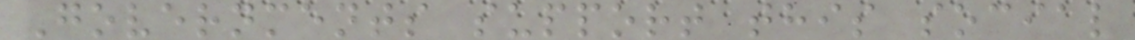Governments support this social
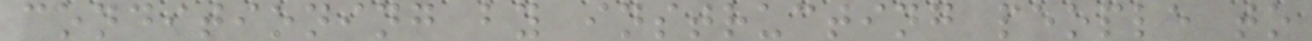conditioning by instructing people to
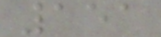151
